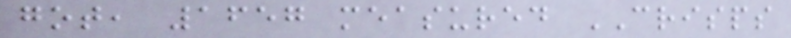got, 1657 measured CRISPS
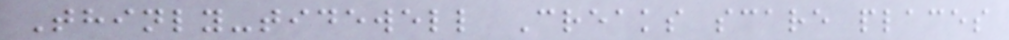Thinly-tidewell Creaks scare places
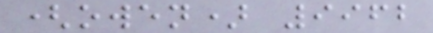(owen) 9962
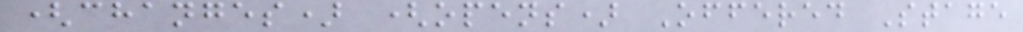(changes) (opens) Offered Stage
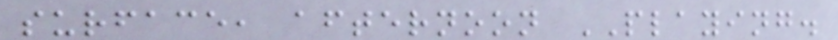surface, afternoon PLAYING.
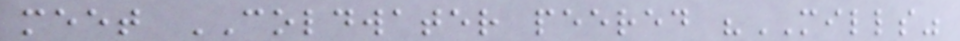meet COLDWATER peered "MILLS"
